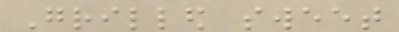Grilled sweet
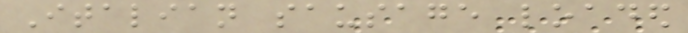Italian sausage loaded
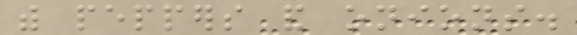with peppers and onions.
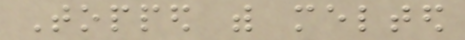Topped with melted
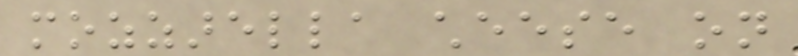mozzarella cheese on
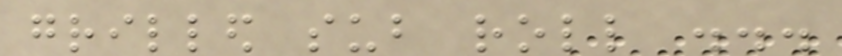grilled sub roll ...
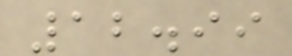12.99
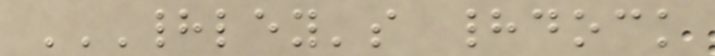HADLEY'S HADDOCK
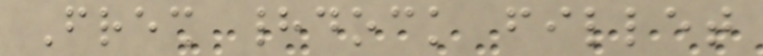Fresh haddock fillet
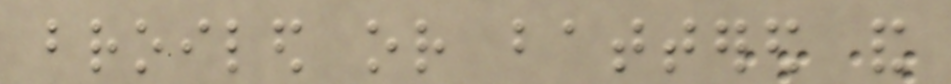broiled or battered and
